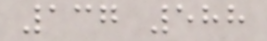137 588
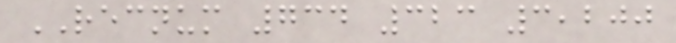RECNUM 734 323 3,200
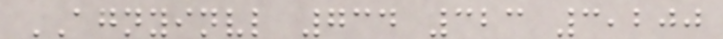AGNYINVL 734 323 3,200
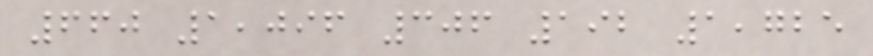660 1,096 306 192 1,725
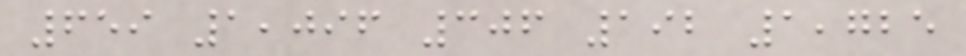659 1,096 306 192 1,725
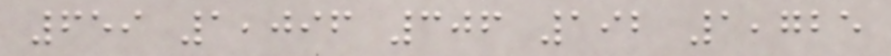659 1,096 306 192 1,725
